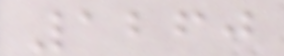1260
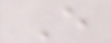E
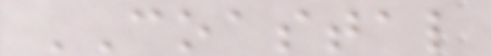COASTAL
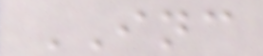INC
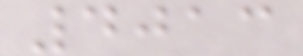4013
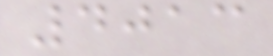4013
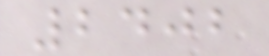2402
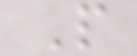P
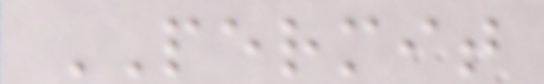PERMIT
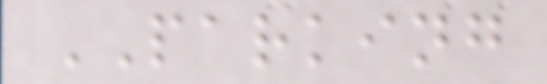PARKING
